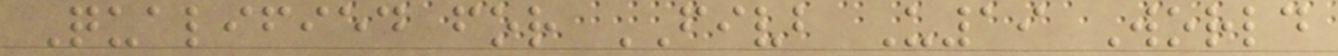Qualified for FIVB U19 World
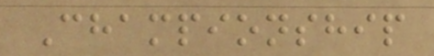Championship
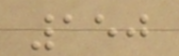150
